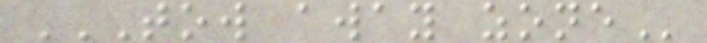TOW AWAY ZONE
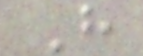H
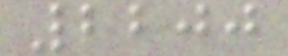2200
